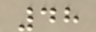48
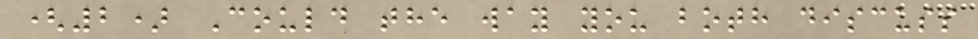(2) Could the way you both discuss
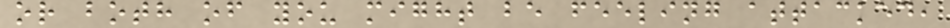or both of you might be feeling attacked,
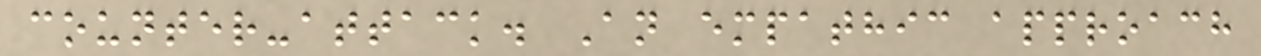counter-attack. An empathic approach
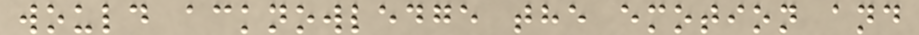would acknowledge the emotion and
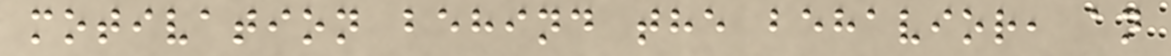motivation behind the behavior, an
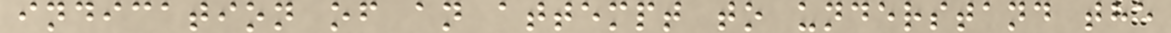indication of an attempt to understand the
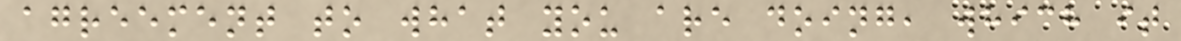agreement to what you are doing, which it
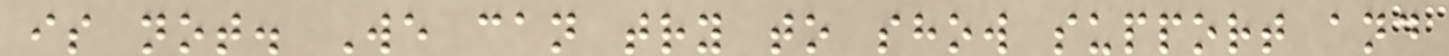is not. We can try to show support and
